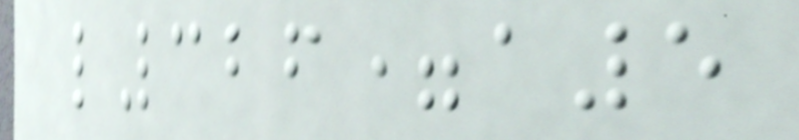l326=a5
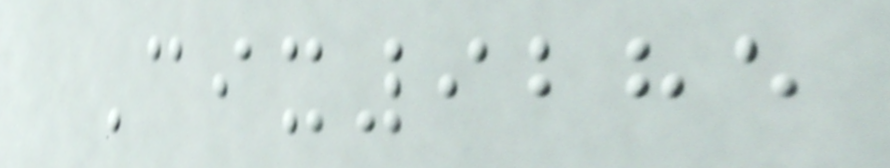Cix9285
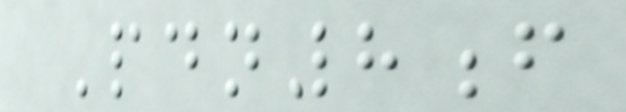Pdn8f
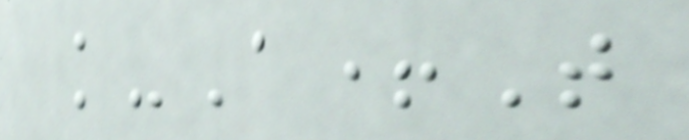k-A+T
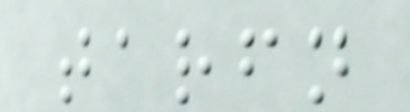tarfn
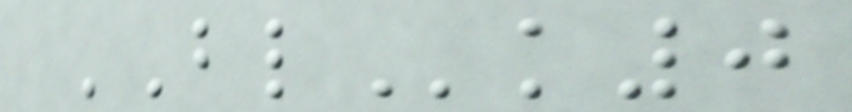BLk0
